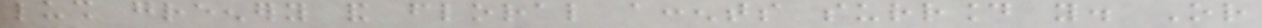lush greenery and floral accents surround you. Or
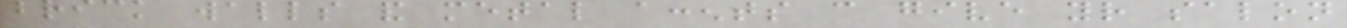brick walls and metal accents can give your salon
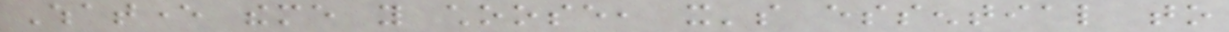Whatever theme you choose, it's essential to
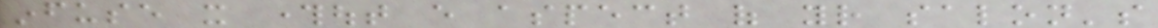infuse it throughout every aspect of your salon's
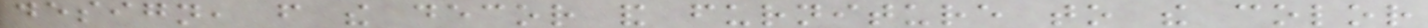design, from the decor and furniture to the color
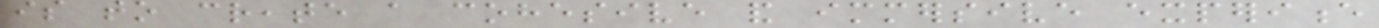is to create a cohesive and immersive experience
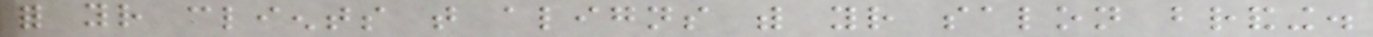for your clients that aligns with your salon branding.
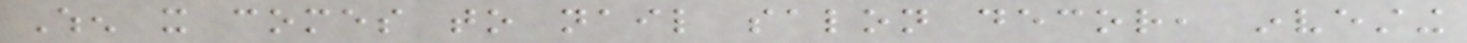When it comes to nail salon decor, investing
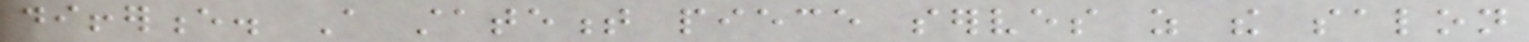difference. A statement piece serves as the salon
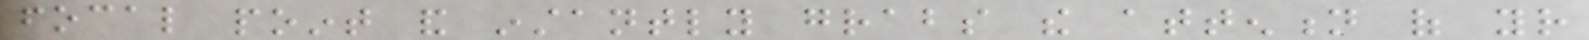focal point and instantly grabs the attention of your
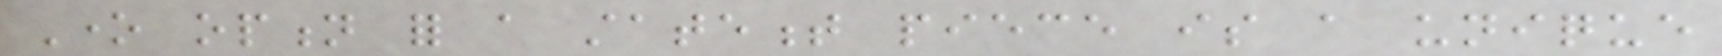One option for a statement piece is a unique
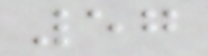57
